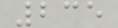235
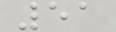51
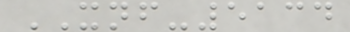XNF-5134
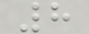8
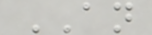AN
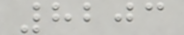8203
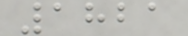1821
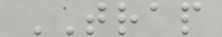TRAP
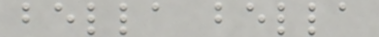bella bella
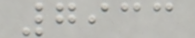7933
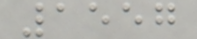1557
